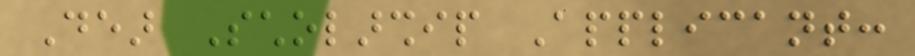Dear Scholarship Applicant:
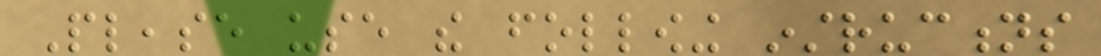Please use the following instructions
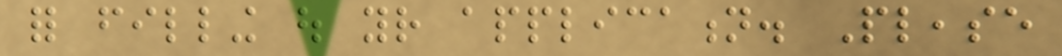for filling out your application. Please
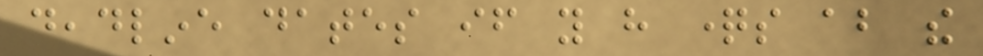deadline dates if you have questions about the
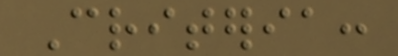Criteria:
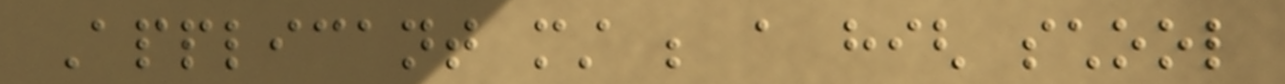Applicant must be a high school
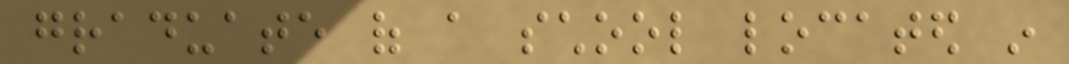graduate of a school located in
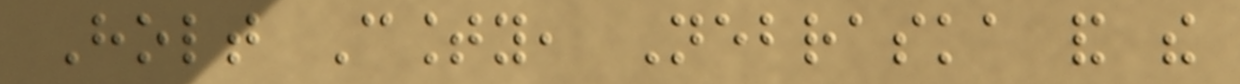Holt County, Nebraska and the
